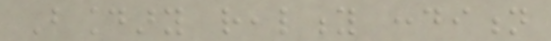Boundary reality condition
